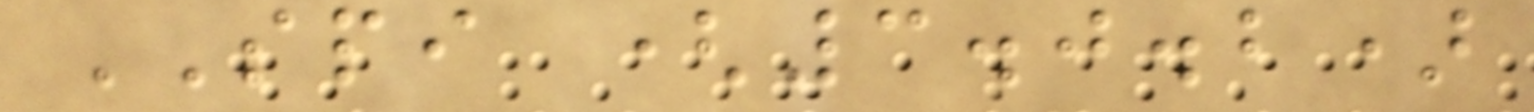SPI (3.0.2)
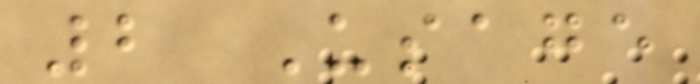2 Usage
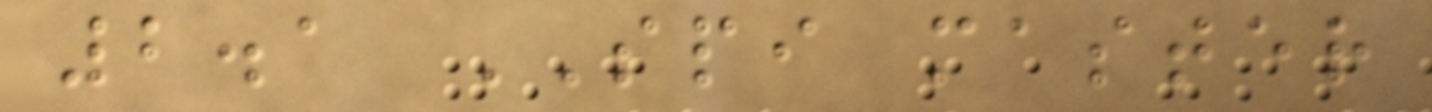2.1 SPI master
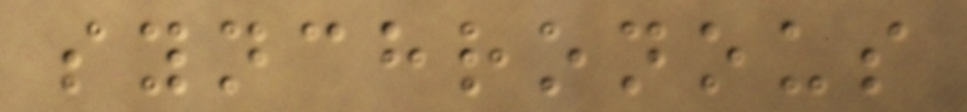synchronous
